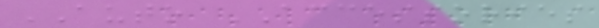AUTO ACCESSORIES
